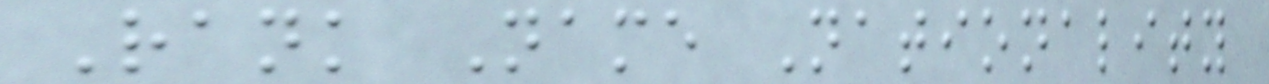Rank Name Nationality
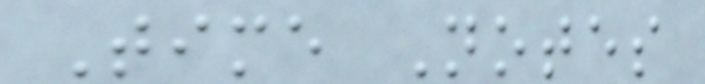Time Notes
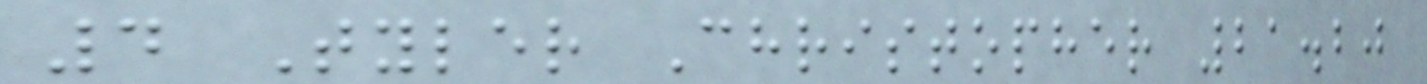4 Tyler Christopher 21.20
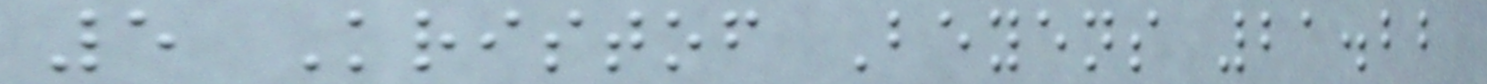5 Kristof Beyens 21.22
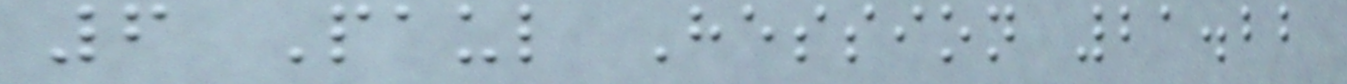6 Paul Hession 21.22
